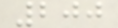200
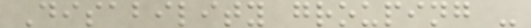Disability grouping -
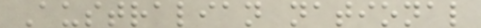Australian national
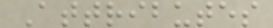Attributes
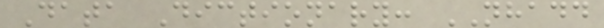Data Dictionary: NHADD
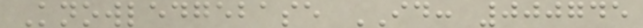Knowledgebase ID: 000745
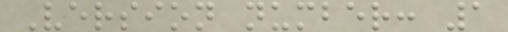Version number: 1
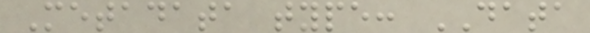Metadata type: DATA
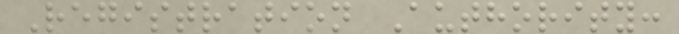Registration Authority:
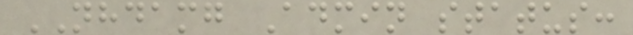NHDAMG Admin status:
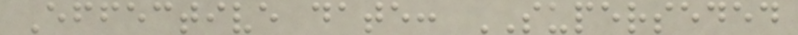Effective date: SUPERSEDED
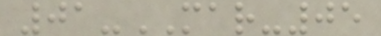01-MAR-05
